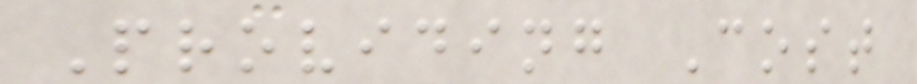Providing Cost
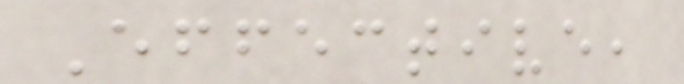Effective,
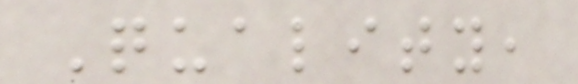Quality,
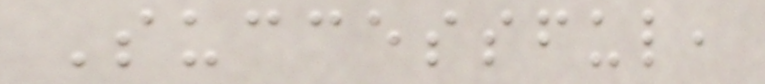Successful,
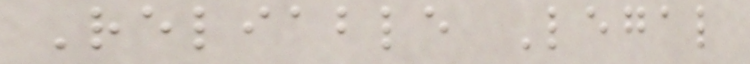Reliable Legal
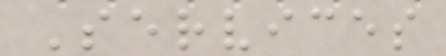Services
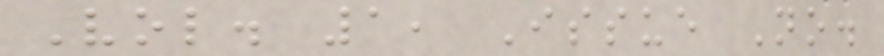Vol. 1, Issue No.
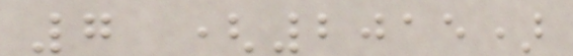7 (2015)
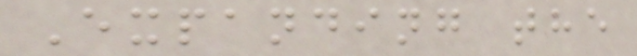Expanding the
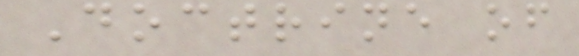Doctrine of
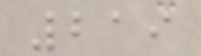219
